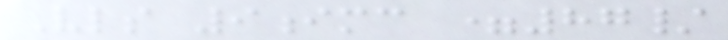Vls 9imc =87/
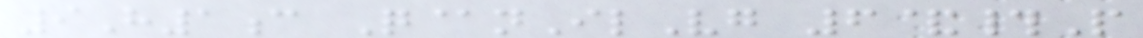9H1c Q@nIlVg 6&#P
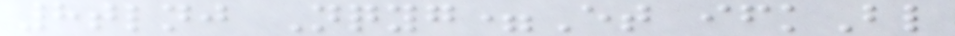8tlnj Nqyg=Et ifkBl
